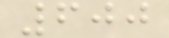600
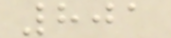801
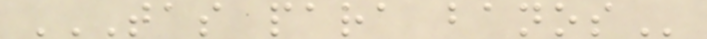TAS PARA BANOS
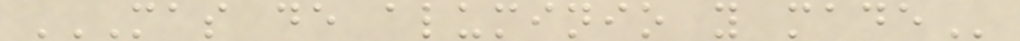MAS DE ALUMINIO Y MADE
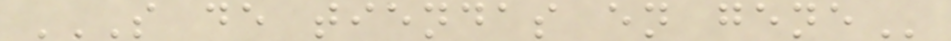S DE TIENDAS EN GENE
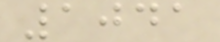1041
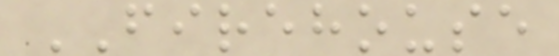FIREHOUSE
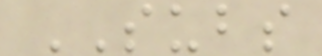SUBS
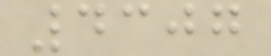4307
